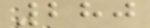280
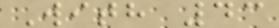With 43
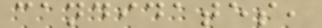candidates,
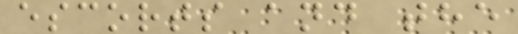escorts and the
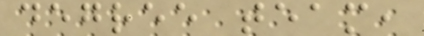degree team,
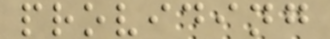providing
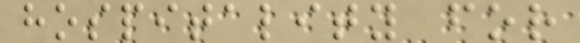hospitality for
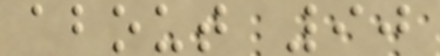about 90
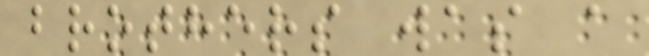brothers was a
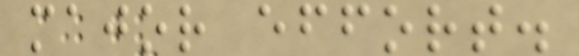major effort.
